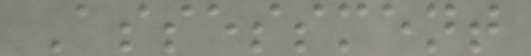Assessment
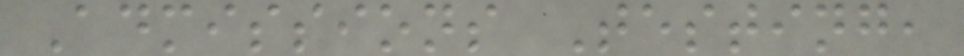Admissions Testing,
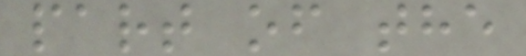part of the
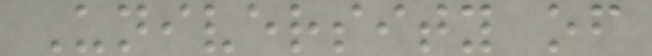University of
